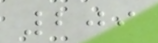209
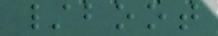/boot
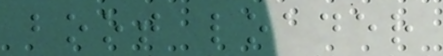boot loader
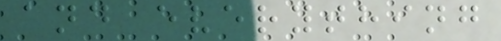and everything
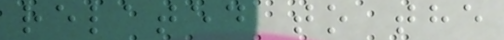related to the
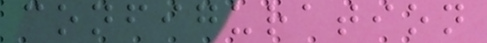configuration
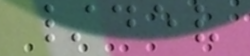/dev
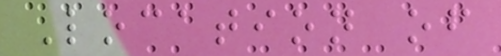Location of
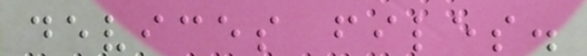devices files.
